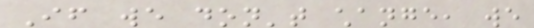If we don't change, we
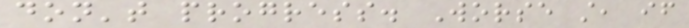don't progress. Worse still, if
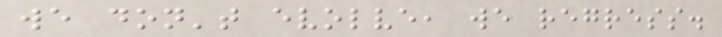we don't evolve, we regress.
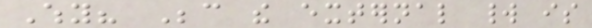Why? Because the external world is
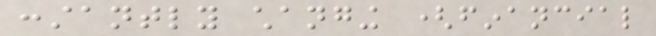constantly changing (financial
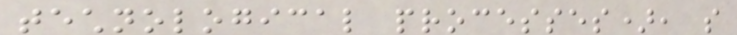technological processes), so
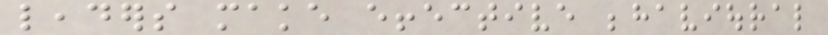leaders make effective behavioural
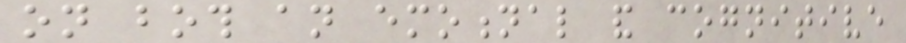on both an emotional and cognitive
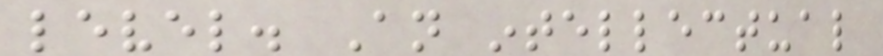level. An intellectual
